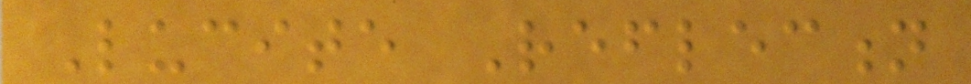Lucite Reflection
